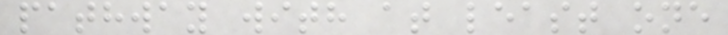pathway with at least one
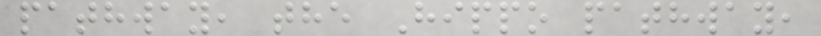pathway, the Hippo pathway,
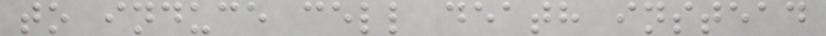to induce cell death instead
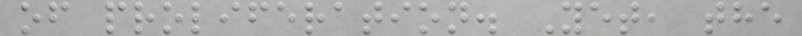of proliferation. Yet, the
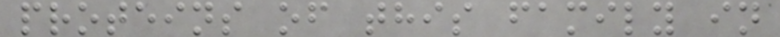proteins of this family in
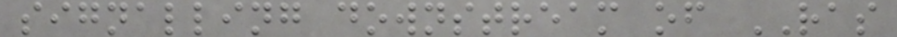signalling downstream of RAS
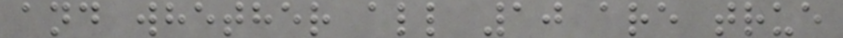and whether all 10 are true
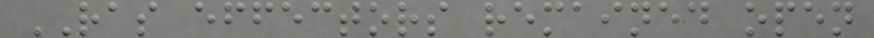RAS effectors remained open
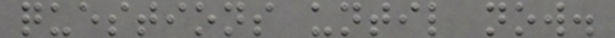questions until now.
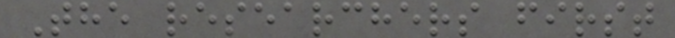The researchers first
